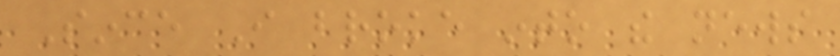Since I broke into the news
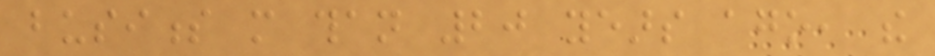business more than 20 years ago, the
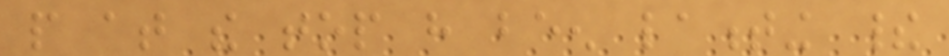people at the top have been lamenting their
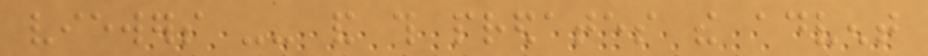viewers -- and this predates the advent
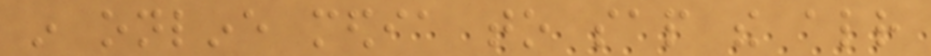in online media to sap the already
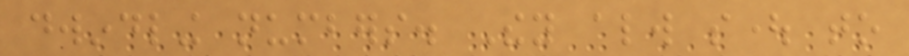dwindling numbers. They always sought to
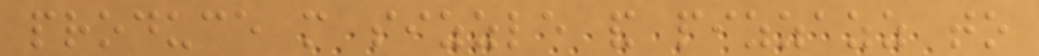produce more sizzle and pizzazz to
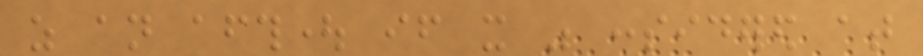as an afterthought if it was considered at
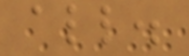all.
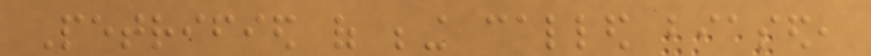Petrified of being called biased,
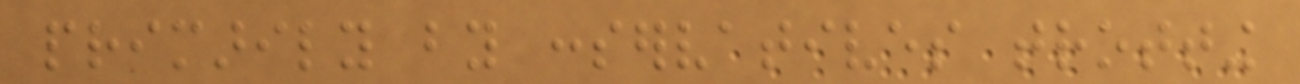primarily by conservatives trotting
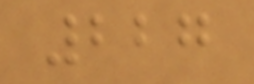227
